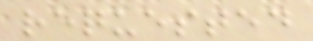requested
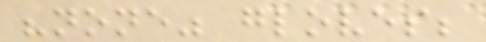"none" gloves;
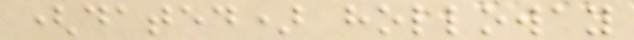(dated) holloway
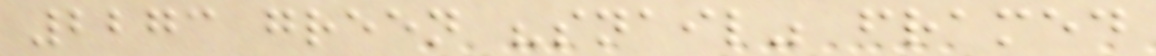2273 green "snail" framed
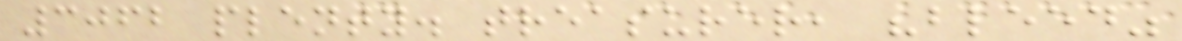3062 plenty. treasurer, "bleed"
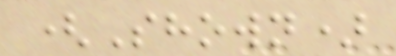(Shown)
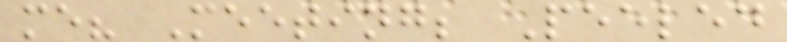me? Meeting; Peeled
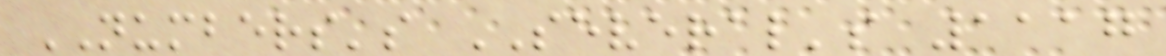NUMBERS's SEVERAL's 1117
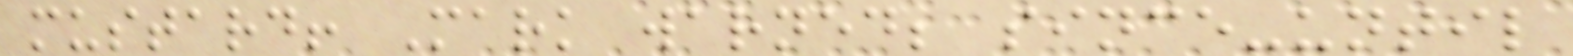mustard! Mark warned; since-until
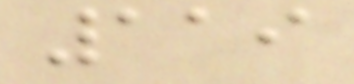119
